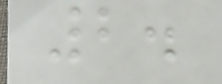2.
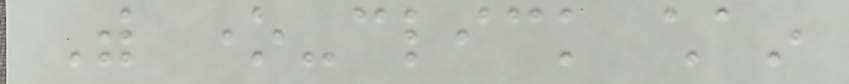With one-click chain
